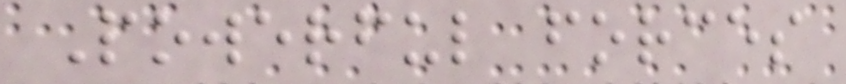Powerful forces
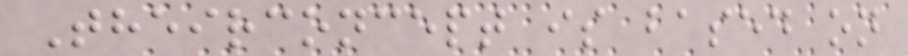Theirconcept is based on
